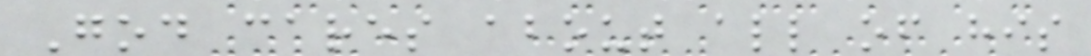God cares about all of his
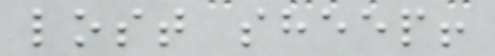lost sheep!
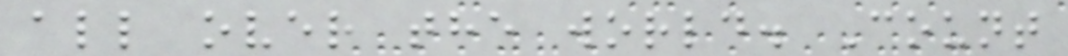all over the world. Count
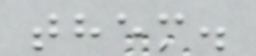them.
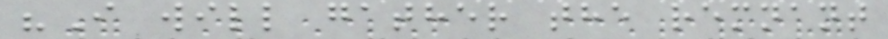"I will gather the remnant
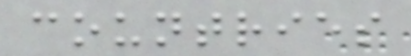countries
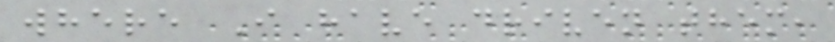where I have driven them,
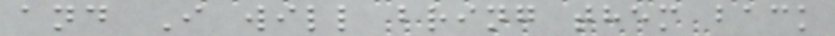and I will bring them back
